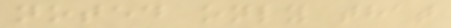noted only that
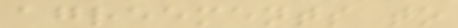agreements to
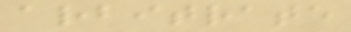arbitrate
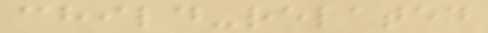child-related
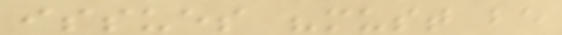issues "must be
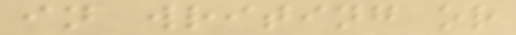in writing or
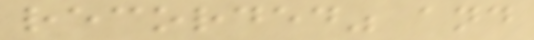recorded" and
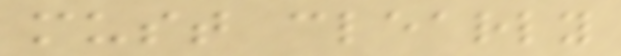must clearly
